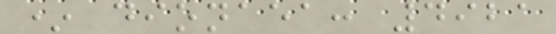* dionaea: 4921
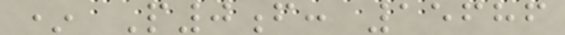* P0f: 15686
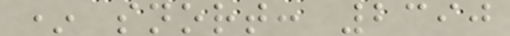* snort: 2390
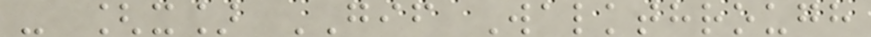- [x] GIF Walkthrough
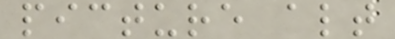picture alt
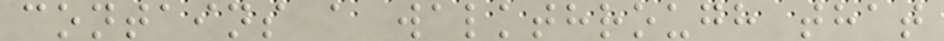contains a walkthrough that
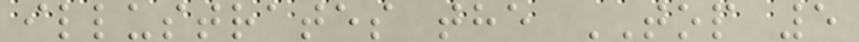illustrates the TOP 5
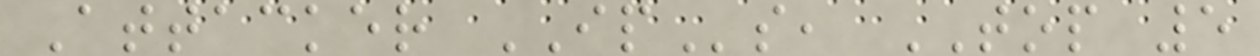Attacker IPs, TOP 5
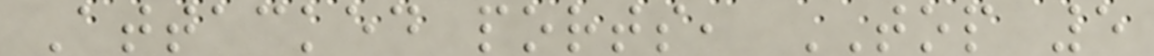Attacked ports, TOP 5
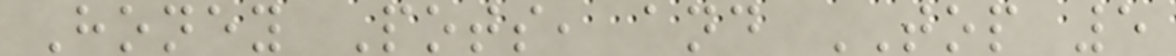Honey Pots, and TOP 5
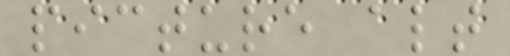picture alt
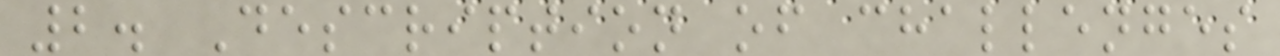2. Description of challenges
